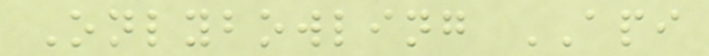Onlybowling API
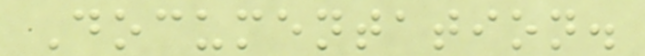Documentation.
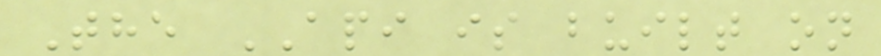The API is built on
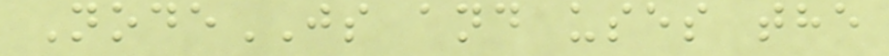NodeJS and uses the
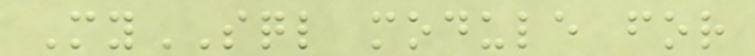MySQL module for
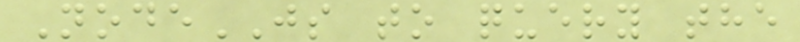NodeJS to query the
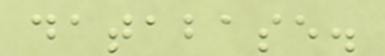database.
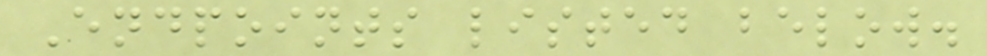Endpoints listed below.
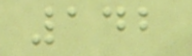142
